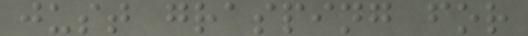just grasping for
